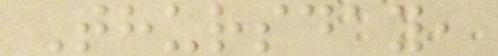Thursday,
